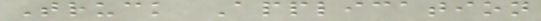Truck Application
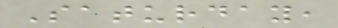Saturday,
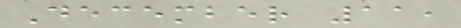December 11,
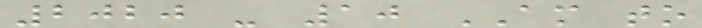2020 - 10 AM to
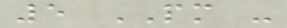5 PM -
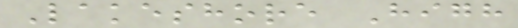Lakeshore High
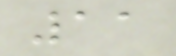11
